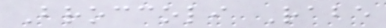Broccoli Rabe
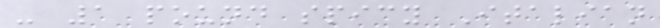- 1 pound spicy Italian
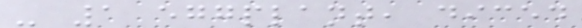- 1 eggplant, diced
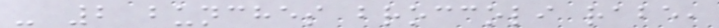- 2 bunches broccoli rabe,
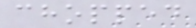chopped
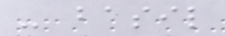- basil
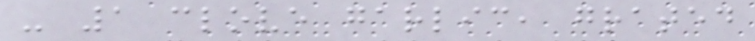- 1 clove garlic, grated
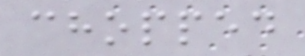chopped
